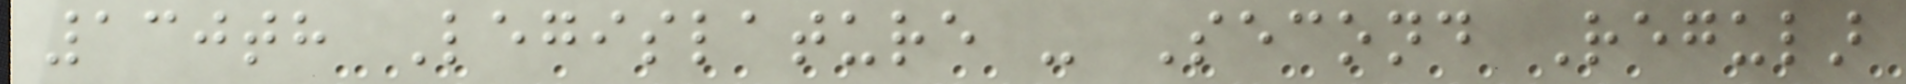130th Legislature - Second Regular
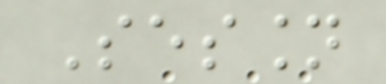Session
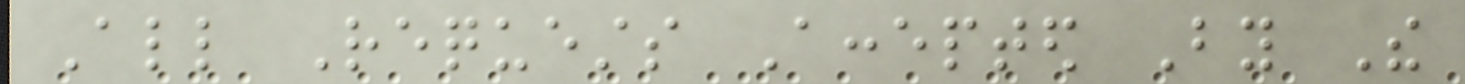All Requests Accepted By The
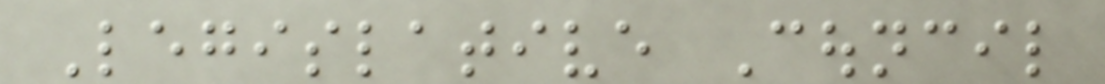Legislative Council
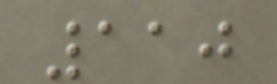110
